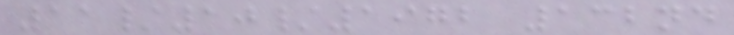11/10/1972 132nd
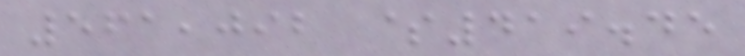561,092 $419.45
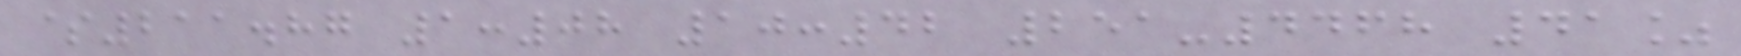$211.87 1:08 10:42 251-4468 41%
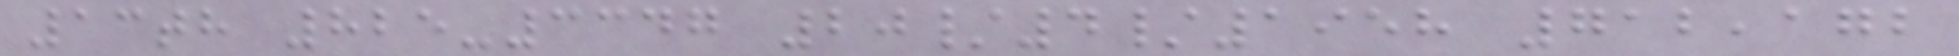13th 825-3347 20/4/1958 712,172
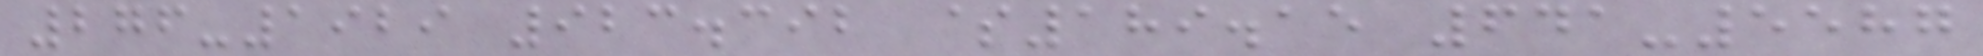276-1929 923.392 $189.15 641-5587
